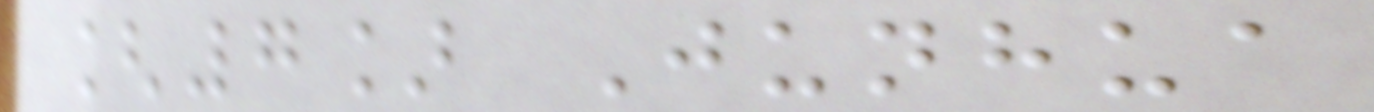[7] Junhua
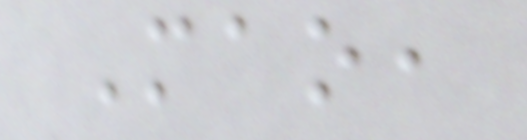Mao,
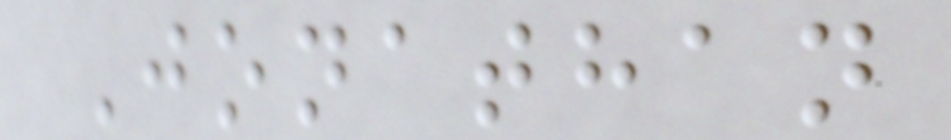Jonathan
